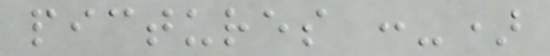pictures :-)
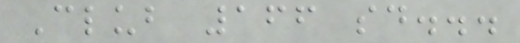Club 166 said...
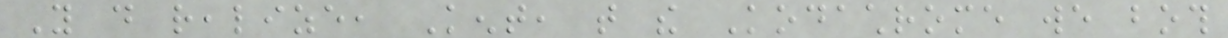You do realize, Kent, that the Kodachrome we both
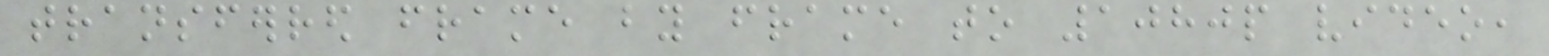transferred frame by frame to 1080p video,
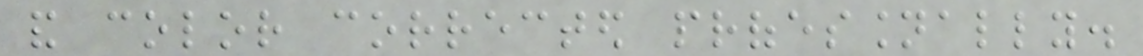and color corrected professionally.
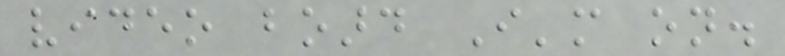video board I'm on.
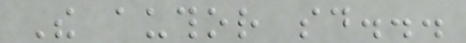The author said...
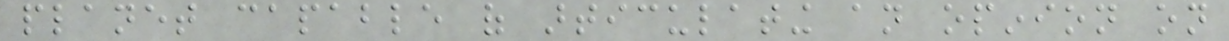planet capable of articulating an opinion on
